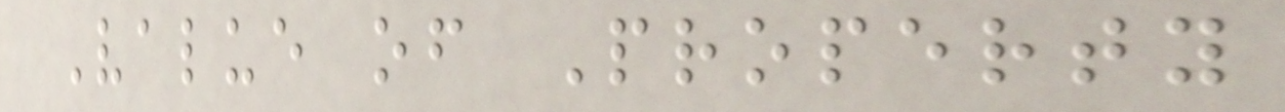Value of Property
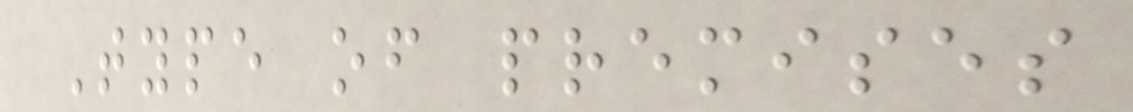Type of premises
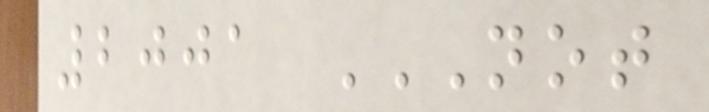2001 NOT
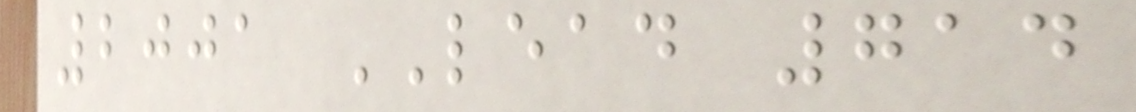2001 LEAD 714
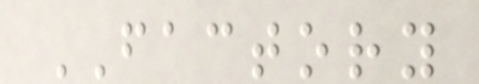FACTORY
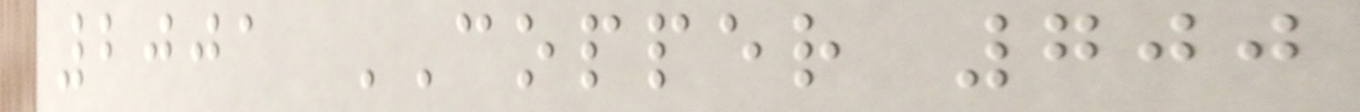2001 COPPER 700
